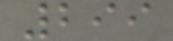299
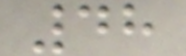48
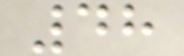48
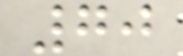70
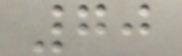70
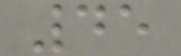45
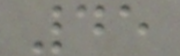45
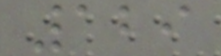129
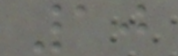10
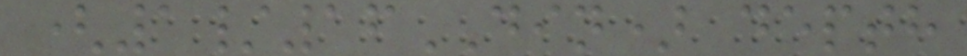(1/16DIN) depth
